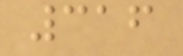316
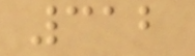312
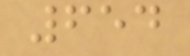654
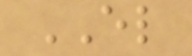EL
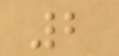2
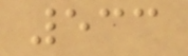533
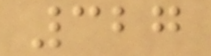327
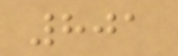801
